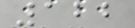122
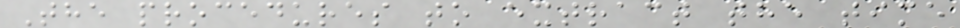The procedures to extract the time
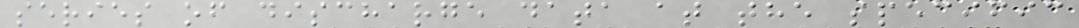series of discharge data at the specific
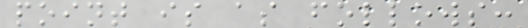point is as follows:
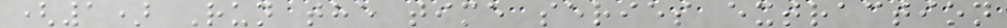(1) Run the time series extraction
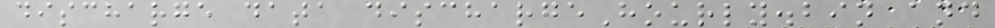discharge data dischargeHourly.bin and
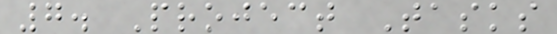7. Project Tasks
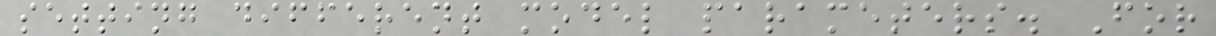setting different model parameters. For
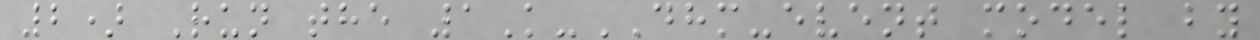2) Run the 1K-DHM-event model by
